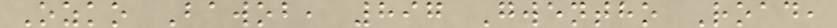Ozko Bawob, 897 Gwentho Road,
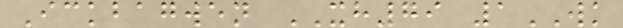Ickbagwen XH79 1WK
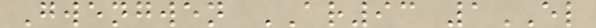Gwengwen AR93 1EL
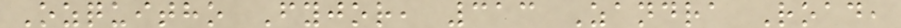Ozquitho Fyjor, 313 Zandra Road,
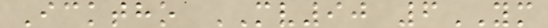Icktho MV90 6YM
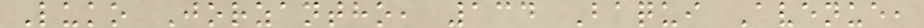Luko Jorzantho, 134 Baqui Avenue,
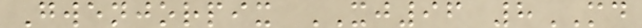Gwenjorpix XJ96 8MD
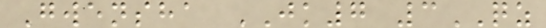Gwensha JK7 3QZ
